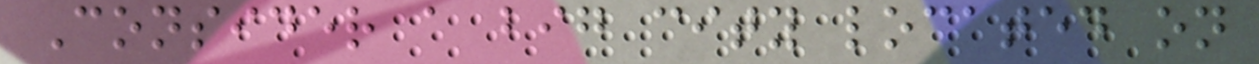Consider a big city located on
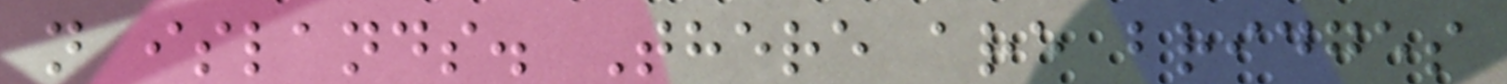n islands. There are bridges
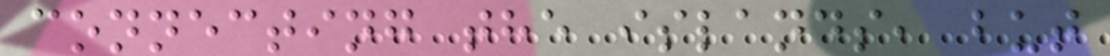connecting the islands, but
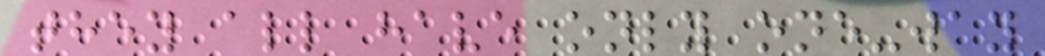they all have only one-way
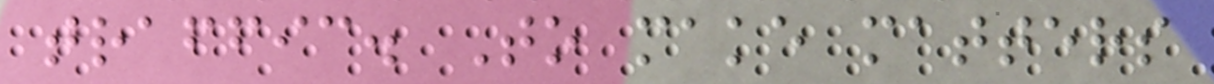traffic. To make matters
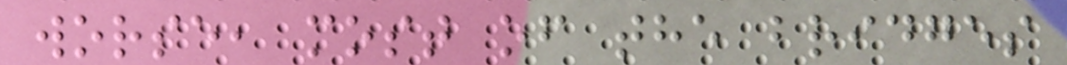worse, most of the bridges
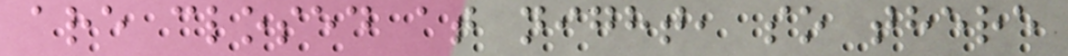are closed at night, so there
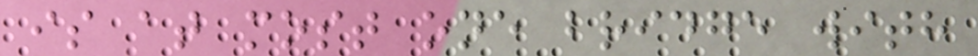is at most one bridge with
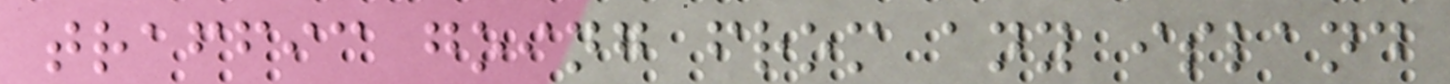traffic going from any island
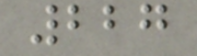227
